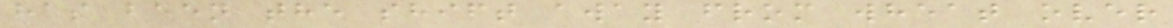has been the shift away from wheat over
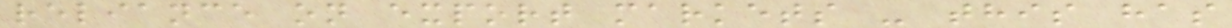reliance on export markets - this has
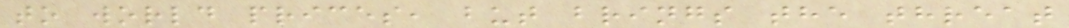to world prices, but brings the threat
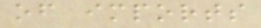of imports
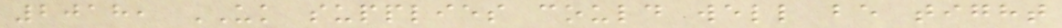2018, UK supplies could well be tight
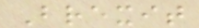Brexit
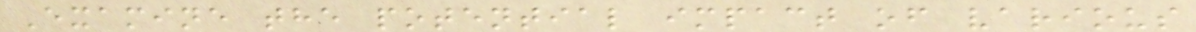Examine the potential impact of various
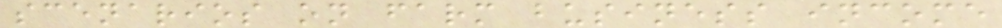scenarios on farm business income
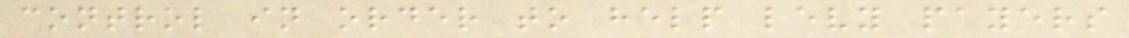control in order to help levy payers
